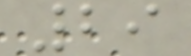29
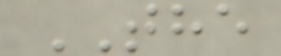THE
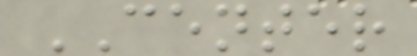CENTER
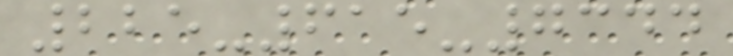225-615-7344
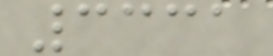3331
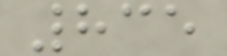835
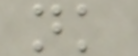nk
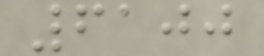6100
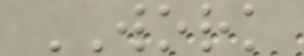WORK
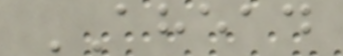AHEAD
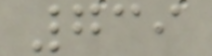739
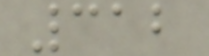312
